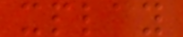xplay
